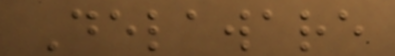Delaware
